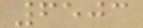6503
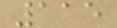115
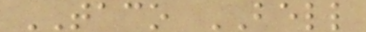TACO BELL
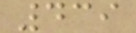439
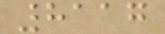8117
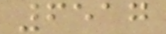6517
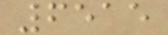6515
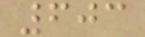603
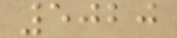5020
